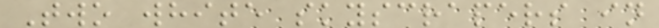Two white skyscrapers in
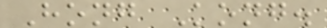Hong Kong.
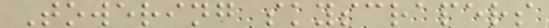Towering skyscrapers
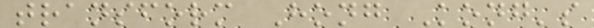transform Hong Kong's
